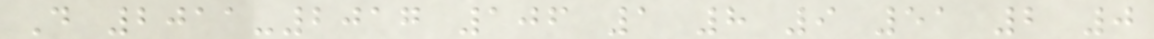D 2011-2017 106 1 8 9 51 2 0
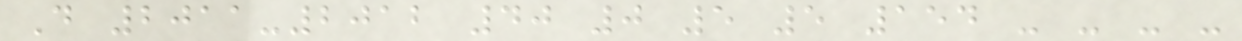D 2011-2012 40 0 5 5 154 - - - -
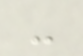-
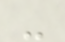-
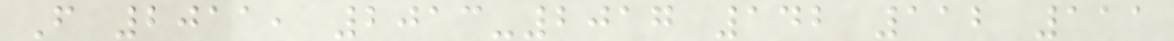F 2011, 2013-2017 142 112 111
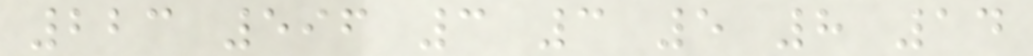223 596 3 3 5 8 14
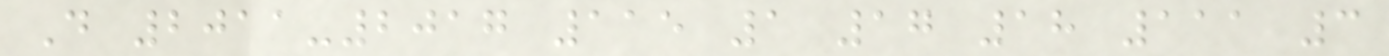D 2011-2017 115 1 17 18 111 3
